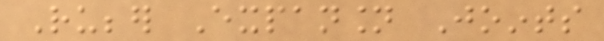Rubber Expansion Joints
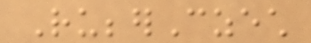RubberCzech
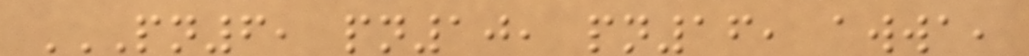PN6, PN10, PN16, AWWA,
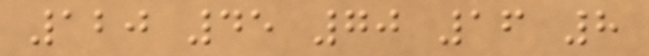120 45 70 16 8
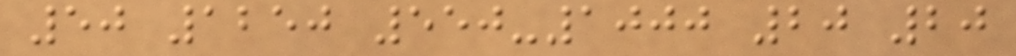50 1250 550-1000 20 20
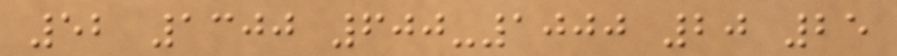52 1300 600-1000 20 25
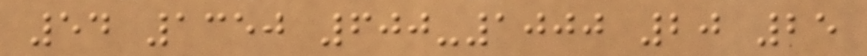54 1350 600-1000 20 25
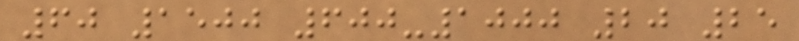60 1500 600-1000 20 25
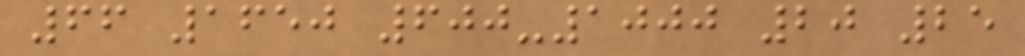66 1650 600-1000 20 25
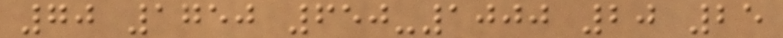70 1750 650-1000 20 25
